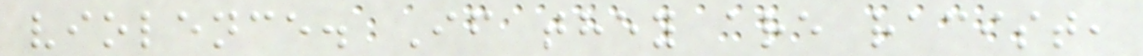violence. If they are racist,
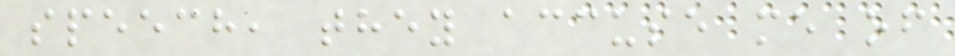speech, they accuse me of
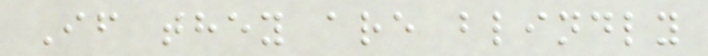If they are blindly
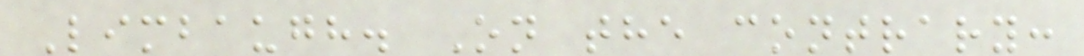Limbaugh. On the contrary:
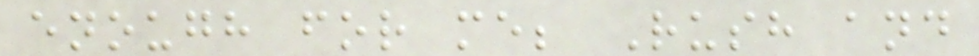enough for me; Rush and
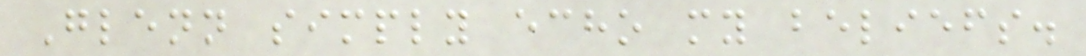Glenn simply echo my beliefs.
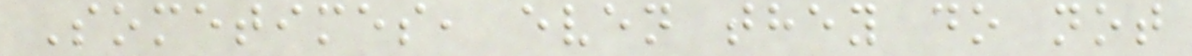Sometimes, even they do not
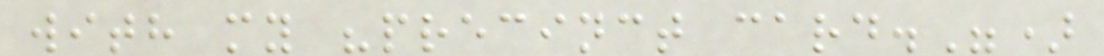with my "precinct card.")
